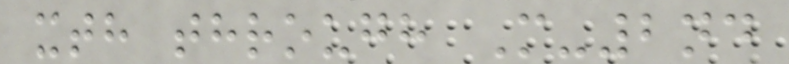xth through M-2nd
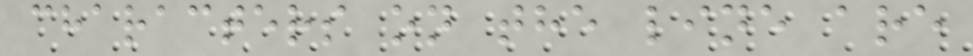characters on the line are
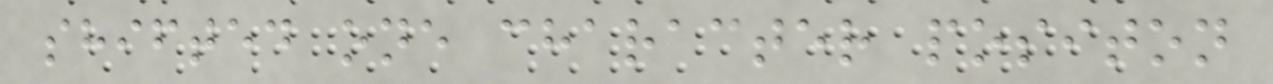shifted one character positon
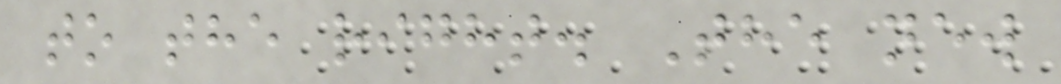to the right. The new
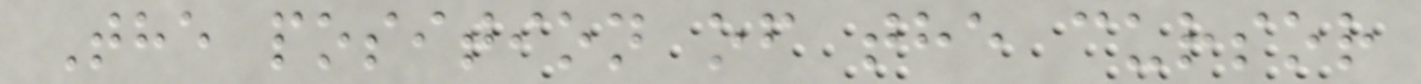The position of the cursor
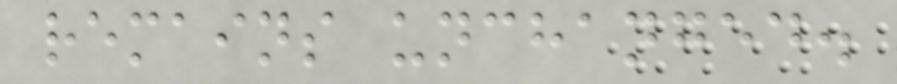remains unchanged.
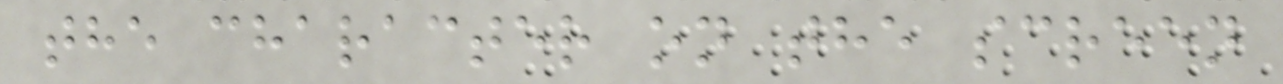the character on the screen
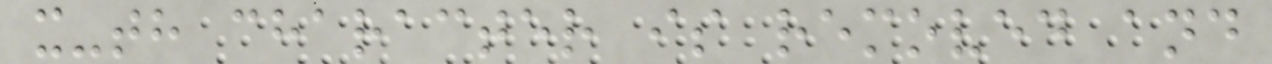x-th character is removed and
